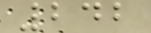242
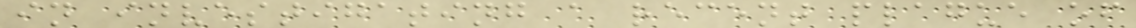in investigating a recent plague of
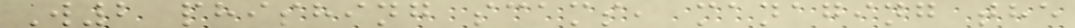W2 phishing scams, managing the
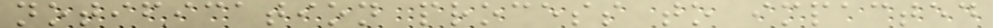notification process to impacted
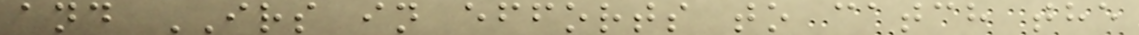and IRS in efforts to catch the
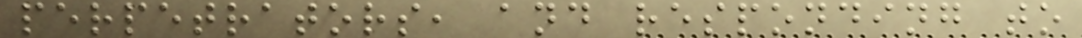perpetrators, and responding to
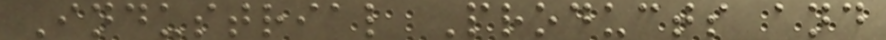Industrial Products and
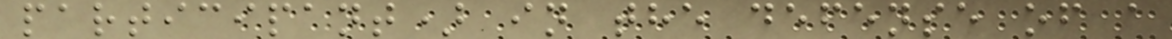participant) in the defense of a
